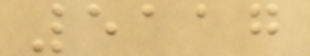5117
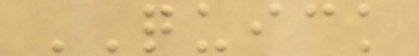QUICK
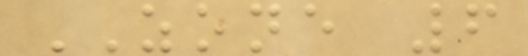ZONE 6
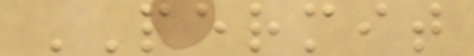PERMIT
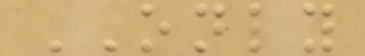ONLY
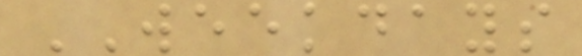WEEKDAYS
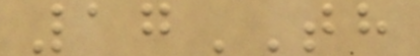17TH
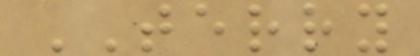TERRY
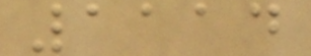1114
